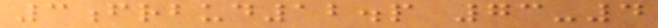3frbud12.p 73-4
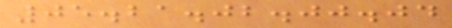05.21.02.00.04
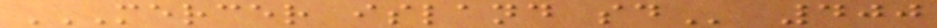MERCER ISLAND SD 400
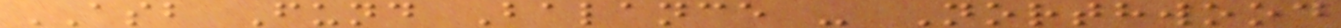ASB Fund Balance - Northwood
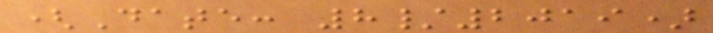(Date: 8/2019)
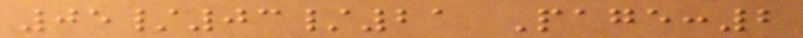05/03/21 Page:2
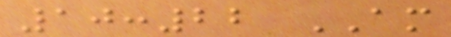10:22 AM
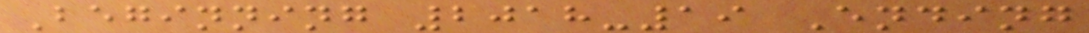Beginning 2018-19 Ending
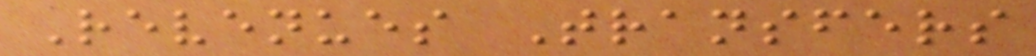Revenues Transfers
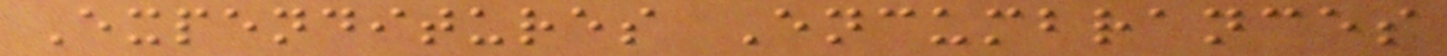Expenditures Encumbrances
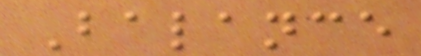Balance
